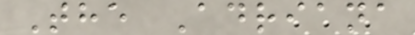The Adriana
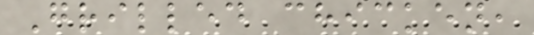Grilled chicken,
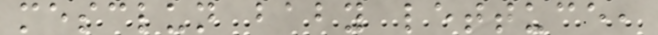mesclun baby lettuce,
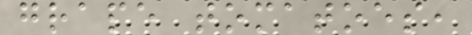grape tomatoes,
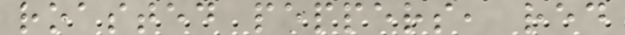roasted peppers, red
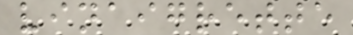vinaigrette
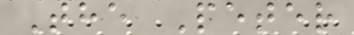The Peter
